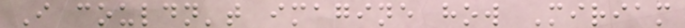I couldn't imagine how Miriam
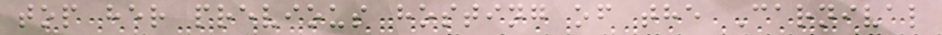top her previous hosting of the Carnival
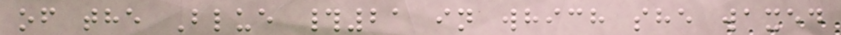of the Blue #21 in which she waxed
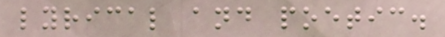lyrical and poetic.
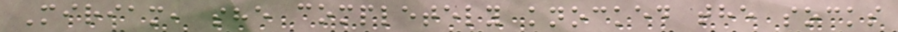Miriam, she completely knocked the socks
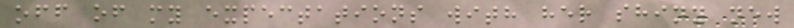off of my expectations with her shiny new
